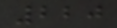220
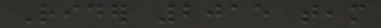Rider 2015 team
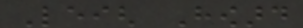Leigh Howard
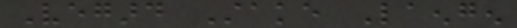Vegard Stake Laengen
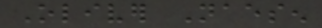Oliver Naesen
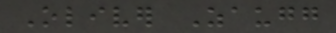Oliver Zaugg
